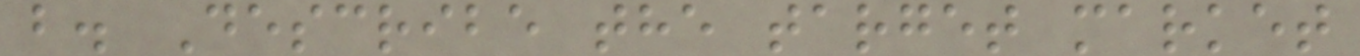b. Describe the target market
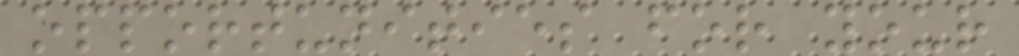opportunities for your
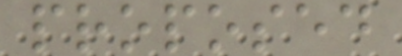proposed
